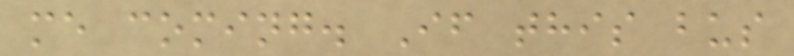me coming. If this bus
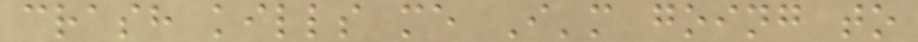crash kills me I'm going to
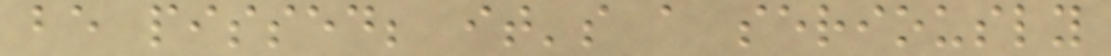be pissed; it's a seriously
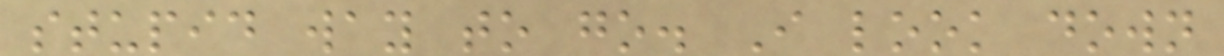stupid way to go. I look down
